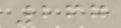267
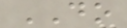DO
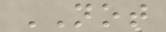NOT
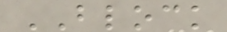BLOCK
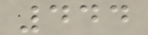444
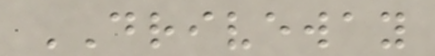DRIVEWAY
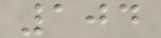104
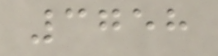3758
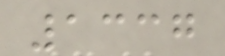1337
